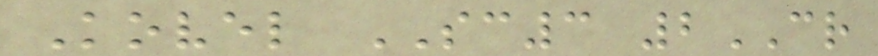Kovel SC3 2CR
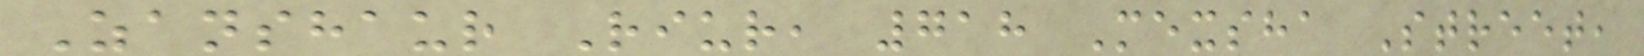Zanshaur Riur, 718 Mexsha Street,
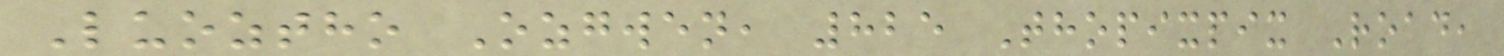Luoztho Ozgwen, 825 Thopixpix Road,
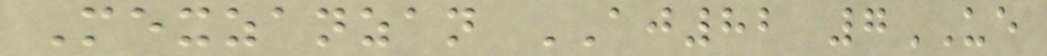Mexzanzan AJ82 7UE
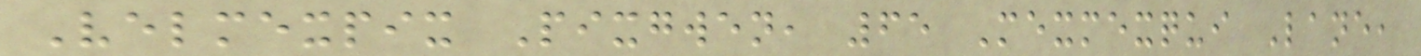Velmexpix Pixgwen, 65 Mexmexqui Lane,
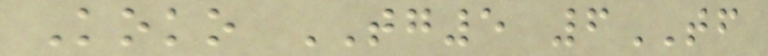Koko TG5 6TF
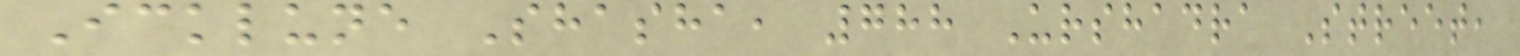Icklune Shasha, 788 Urshadra Street,
